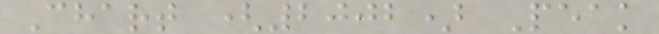Chart (2002) Peak
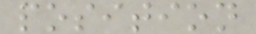position
